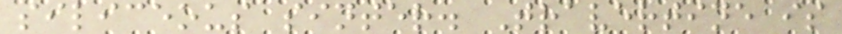siliceous sinter. Travertine is
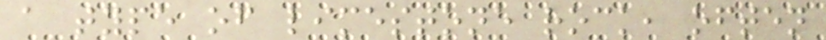a type of limestone rock, often
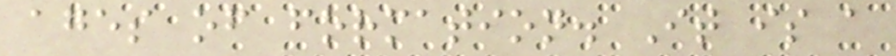ages of formation. It is a
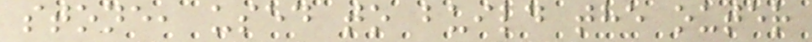stone, used to build the outer
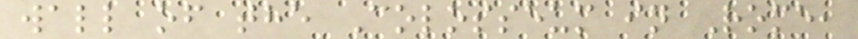wall of the Colosseum in Rome,
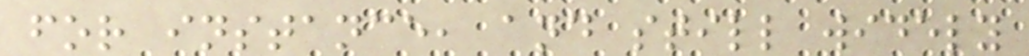for instance, and still widely
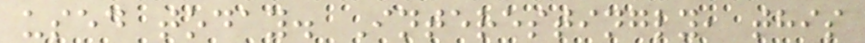used today. Interestingly, this
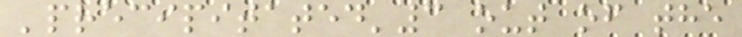'precipitated'3 out of the
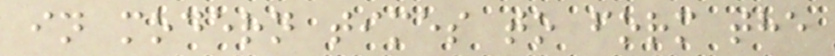in modern times to form the
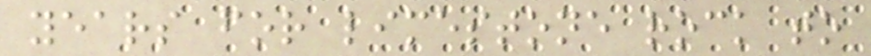years for limestone rock to
